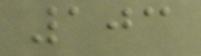103
